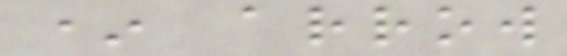* arrow
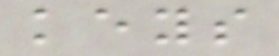keys
